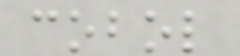cobol
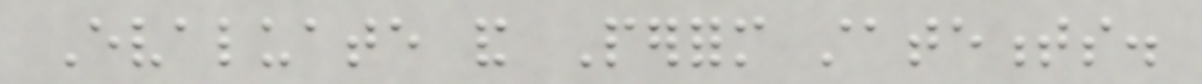Evaluate and Perform statements.
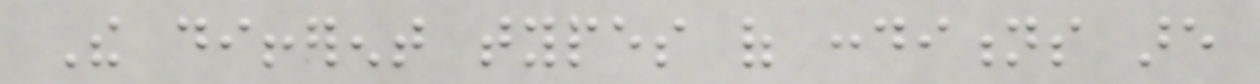The different types of conditions are
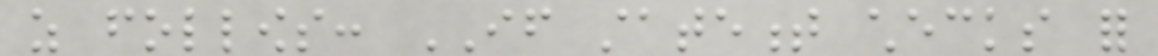as follows: IF statement checks for
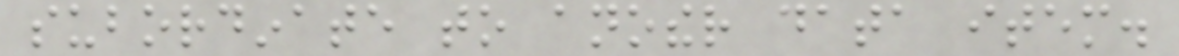subordinate to another data item.
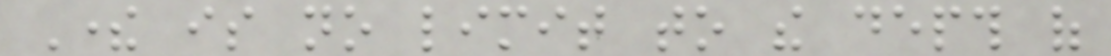There is no limit to the depth of
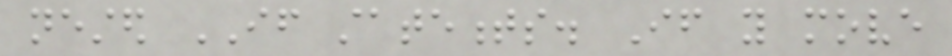nested IF statements. If you move
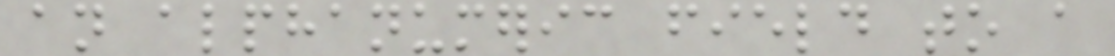an alphanumeric field to a
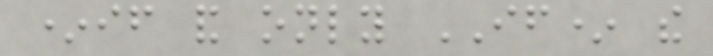*if and only IF* the
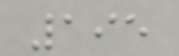195
